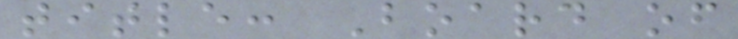title: Board of
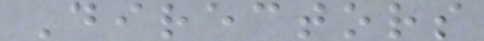Directors
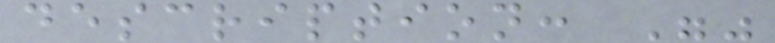description: ""
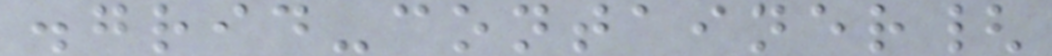.grid-container{
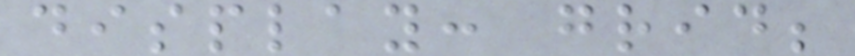display: grid;
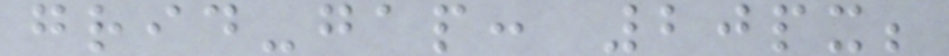grid-gap: 20px;
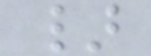}
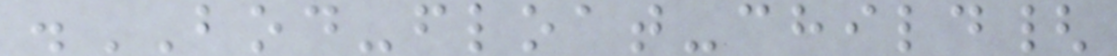.BOD-float-child{
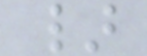}
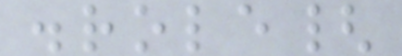.role{
